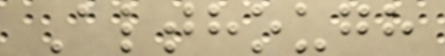Although
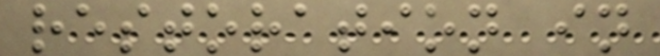restoration in
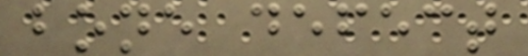bone defect
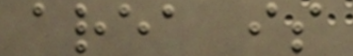area is
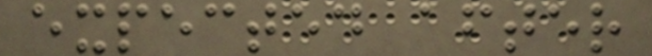expected after
